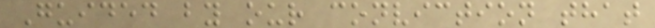Guided by our conviction that
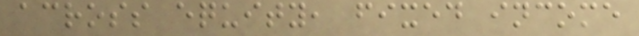across equity, fixed income
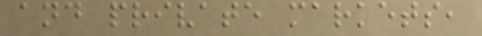and private markets,
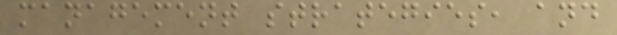management strategies, and
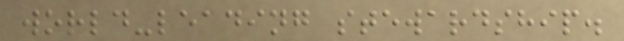world-leading stewardship.
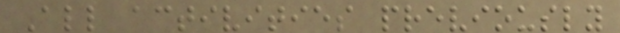All activities previously
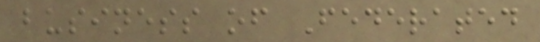business of Federated
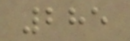285
